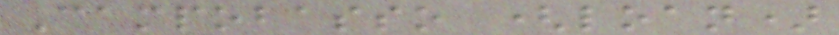Campobasso (loan)
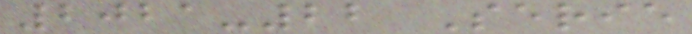2021-22 Serie
